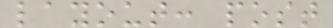layout: post
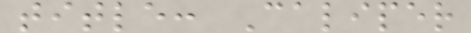title: Caliper
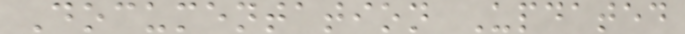Documentation Updated
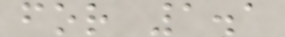for 1.1
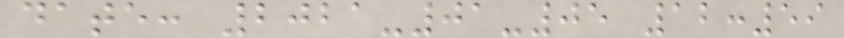date: 2021-01-05 12:59
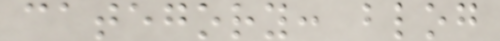category: blog
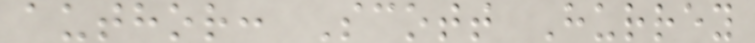author: Scott Hurrey
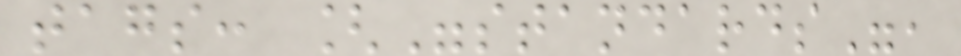tags: ["standards",
